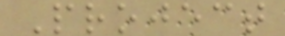Project
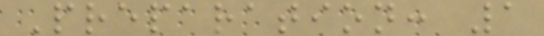Preparation: 1
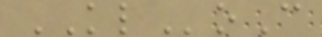KLoC
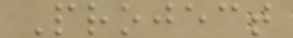Project
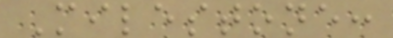Milestone:
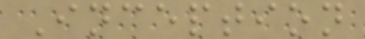Inception
